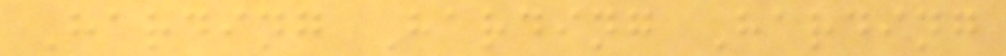Harding Harding Harding
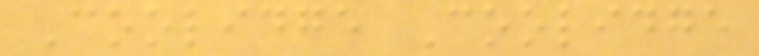Coolidge Coolidge
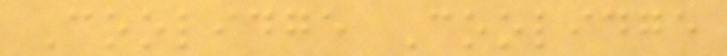Coolidge Coolidge
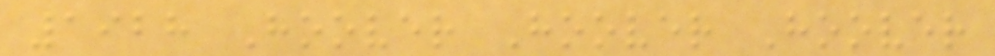1928 Hoover Hoover Hoover
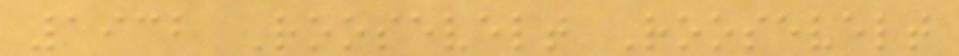1932 Roosevelt Roosevelt
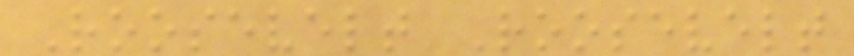Roosevelt Roosevelt
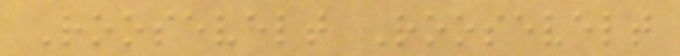Roosevelt Roosevelt
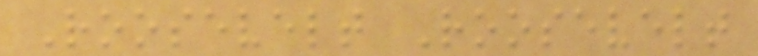Roosevelt Roosevelt
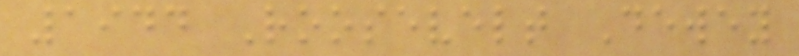1944 Roosevelt Dewey
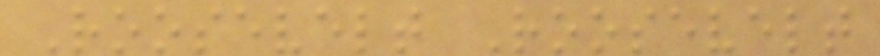Roosevelt Roosevelt
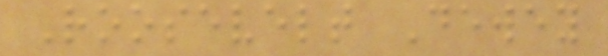Roosevelt Dewey
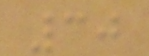30
